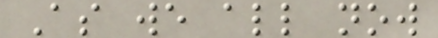As we all now
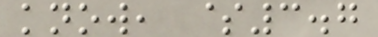know, $3.7
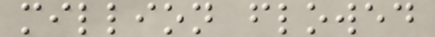million flowed
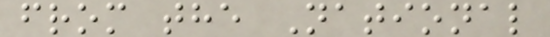from the National
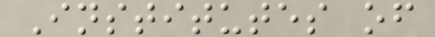Institutes of
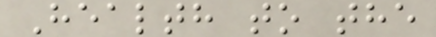Health to the
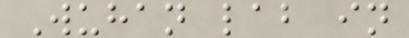Wuhan lab in
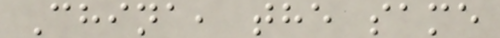China, the same
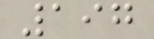197
